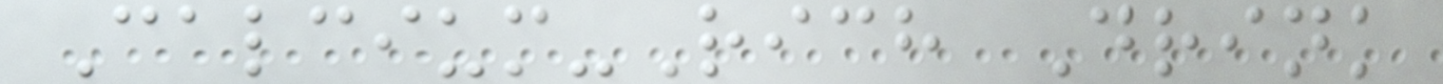Calcium-Rich Drink
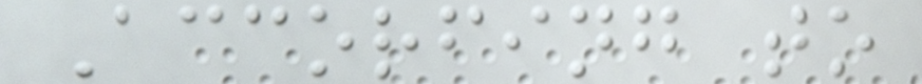Accorfing to
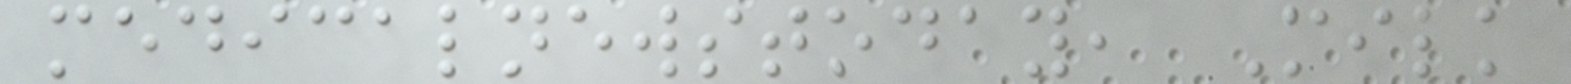medicalnewstoday, Milk
